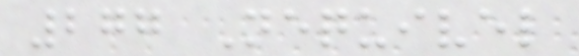277 Nequivel
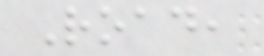Road,
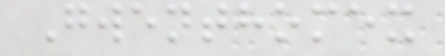Gwenthomex
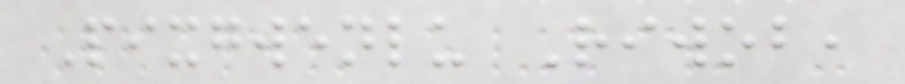Pixgwenlu Riwob,
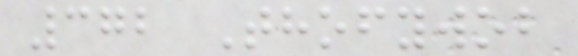372 Thofywob
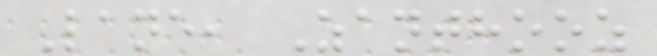Lane, Zanthooz
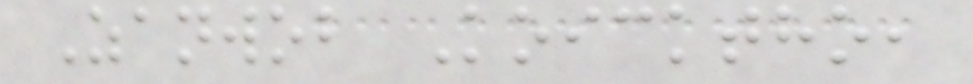Zanwob Koicktho,
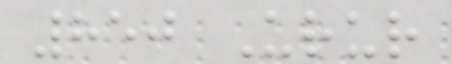850 Urur
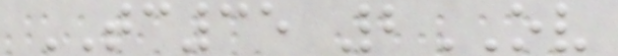TC35 2OV
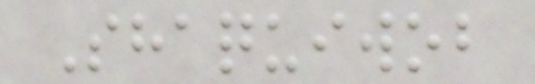Shaquiwob
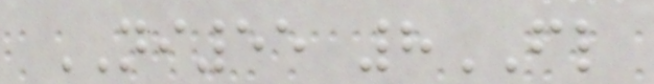NI55 8FL
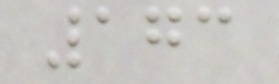173
